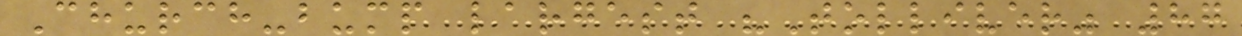Church-bump largest "Tolliver" 87
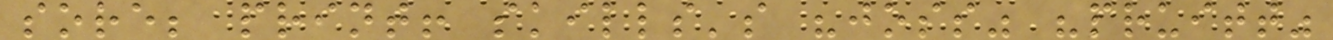sore; print! skills's "joss" "pruitt"
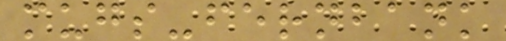mugs-fernbank
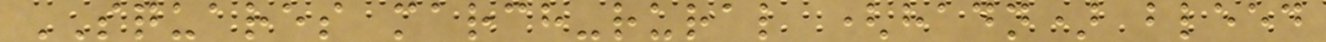SQUARES march-rural (hadn) bleed
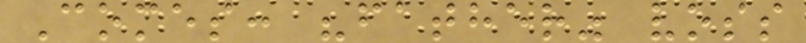Comes: "father" voss
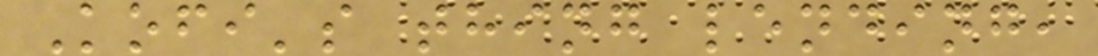Kofi's thing lending,
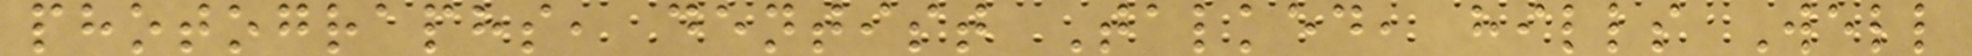photographs, dentist Talked, hills Well
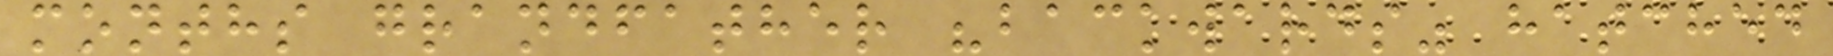months grandfather "backwards" hatched
